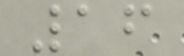16
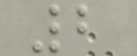2
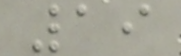19
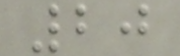20
